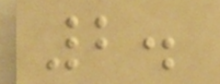2.
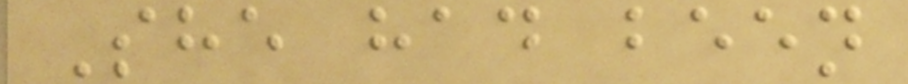She had been
